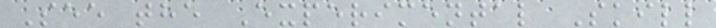See the Experimental Skill
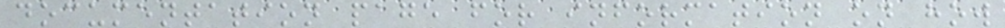documentation page for information on how
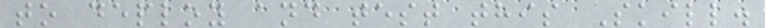to deploy and test this Skill.
